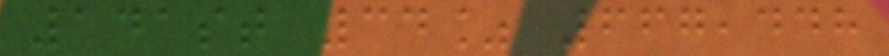141st 34% 667,448
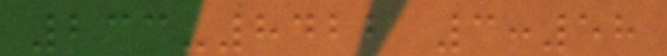233-8422 3:58
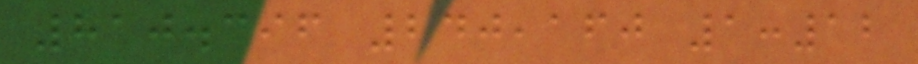810.396 240,160 1:12
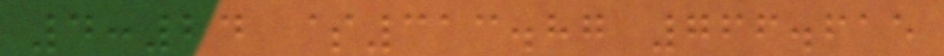4:24 $313.87 766.615
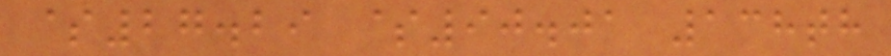$27.29 $90.01 138th
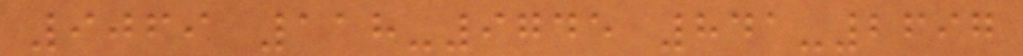9069 118-9745 841-2697
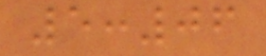5:06
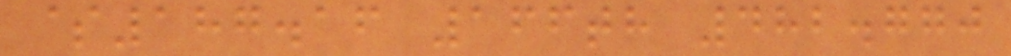$187.16 166th 482.770
